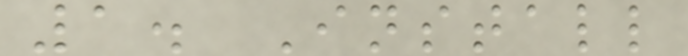1. Install
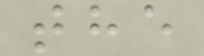the
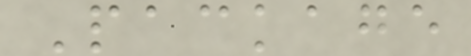Package
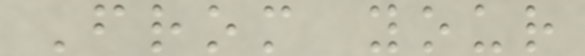From your
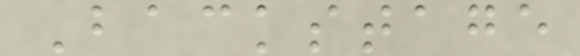Backstage
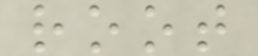root
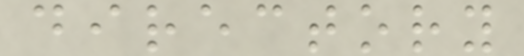directory
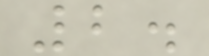2.
